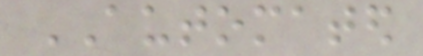AUTOMATED
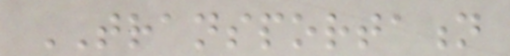TRANSPORTATION
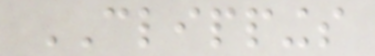CLIPPINGS
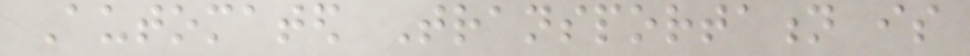Automated Transportation is
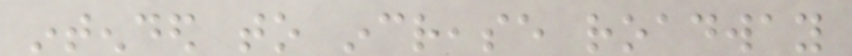intended to increase roadway
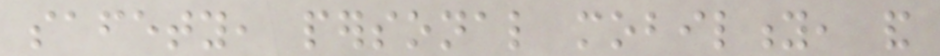safety, personal mobility, and
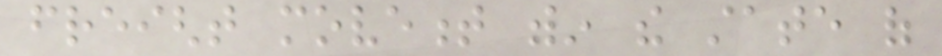freight movement within the state of
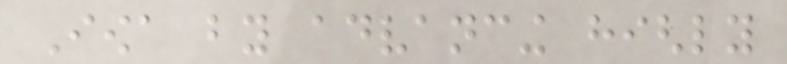Iowa by advancing highly
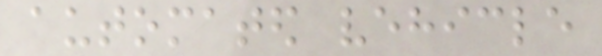automated vehicle
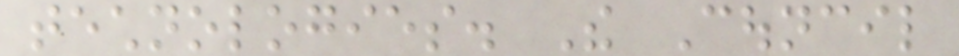technologies. The Council
